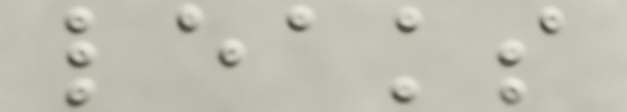leaks
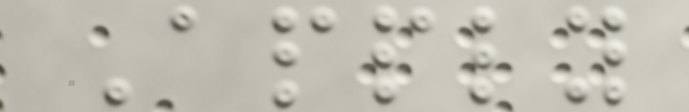Apply
